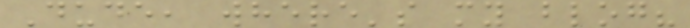Dude, where's my blog?
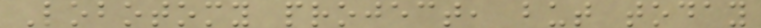Lobotomy project, but today
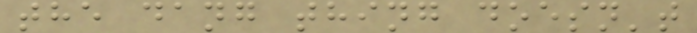the dang thing doesn't
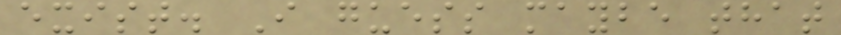exist. I guess maybe that
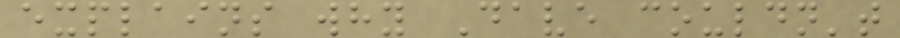explains why Dave couldn't
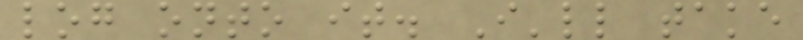log onto it. I'll take
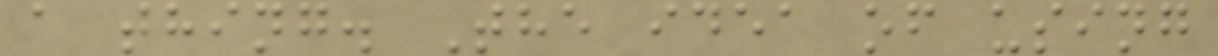a thing. The idea of using
